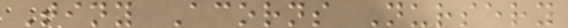Tiny Acorns Nursery
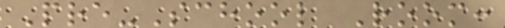Pre-School Room:
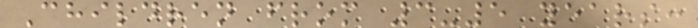Children from 3-5 years:
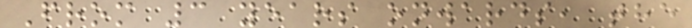From 3 years onwards, the
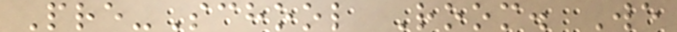Pre-School Room. We
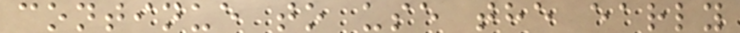continue to use the early
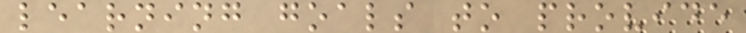learning goals to provide
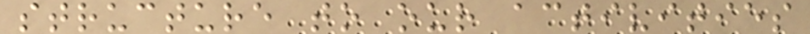structure to our activities
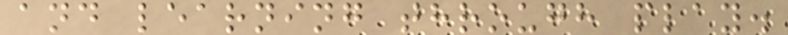and learning through play.
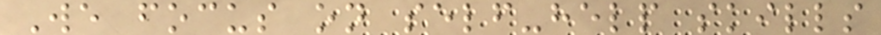We focus on self-help skills
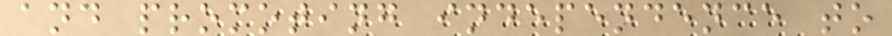and promoting independence to
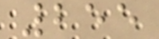255
